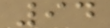94
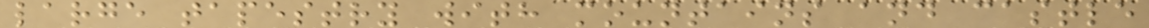large tapestry with mountains and castle
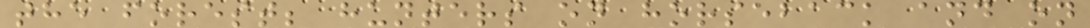the forest; hunters on horseback and on
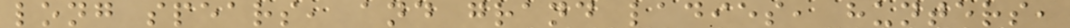long spears, and grand ladies, hunters,
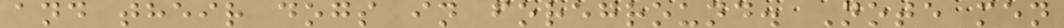and their dogs in foreground. Note men
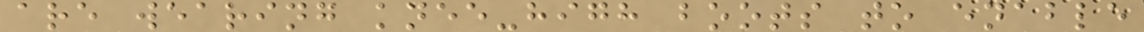are wearing knee-high boots to enable
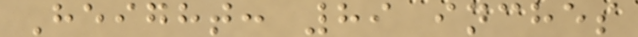Height: 89 inches
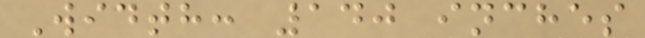Width: 140 inches
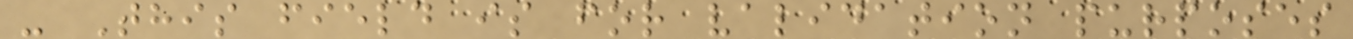- This field is for validation purposes
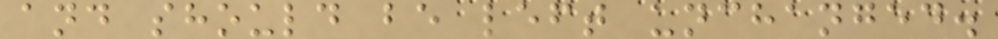and should be left unchanged.
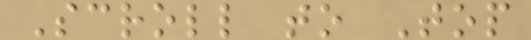Scroll to Top
